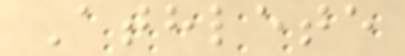Athlete
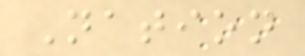Nation
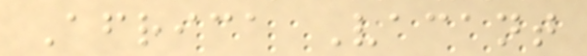Africa Vacant
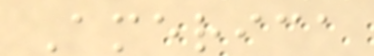America
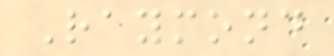Raymond
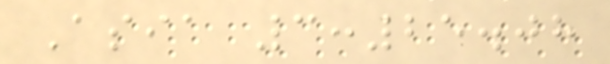Asia 3:25.08
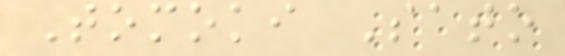Tomoki Sato
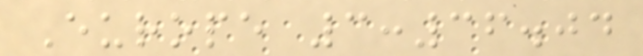Europe 3:36.04
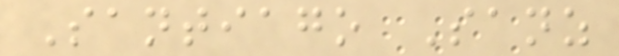Santiago Sanz
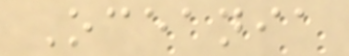Oceania
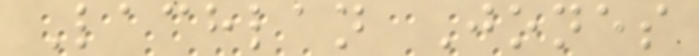Lachlan Jones
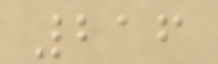216
